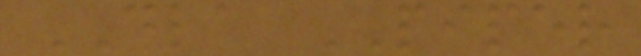DLA PIPER
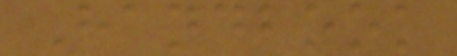Handbook
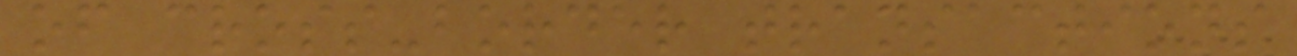of cross-border transactions
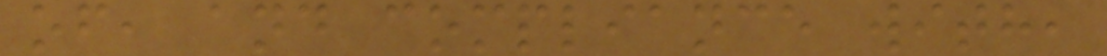of, and compliance with,
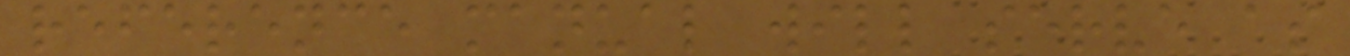reference manual will serve as
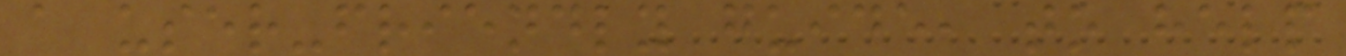a user-friendly guide, to help
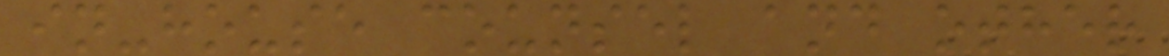in-house counsel and other
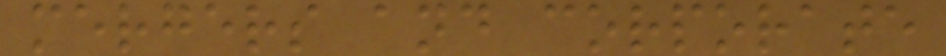mergers and corporate
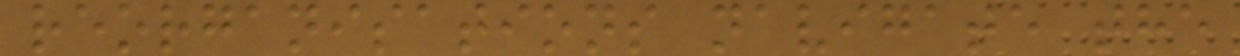reorganisations navigate the
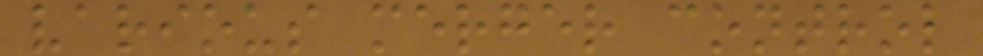various merger control
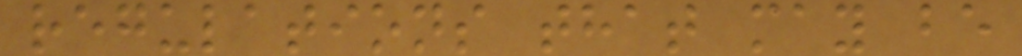regulations that may be
